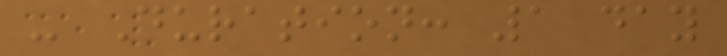- Duration: 1 day
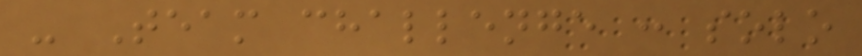- Team challenge : solo
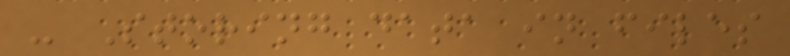- Storing data in files
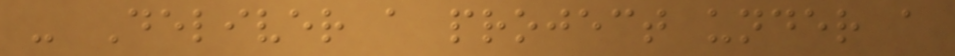- Deliver a project under a
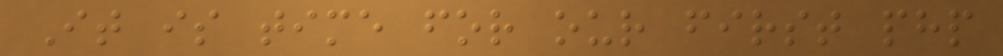It is time for our first php
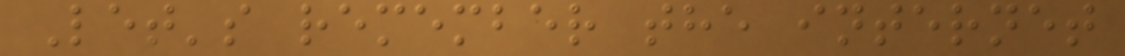Let's remember the internet
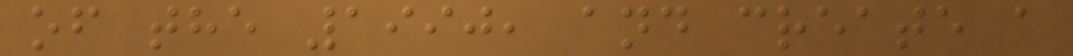of the 1990, and create a
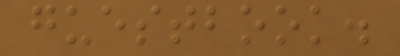guestbook.
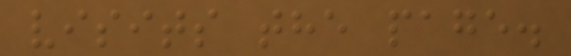visits the page.
